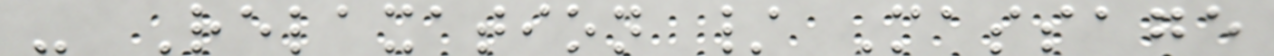- Relaxation / Massage
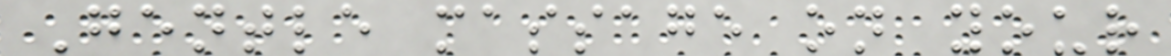Gentle massage on your
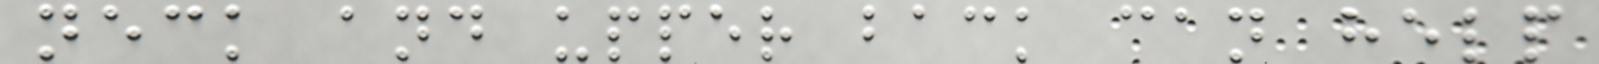neck and upper back can help
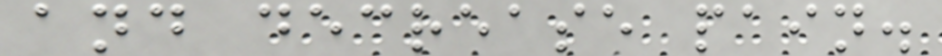and decrease pain.
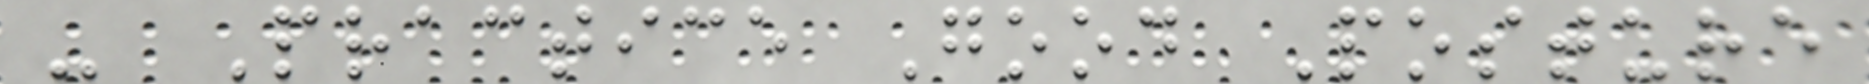- Practice Good Posture
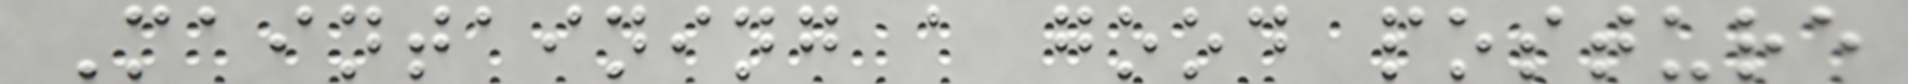Maintaining a good posture
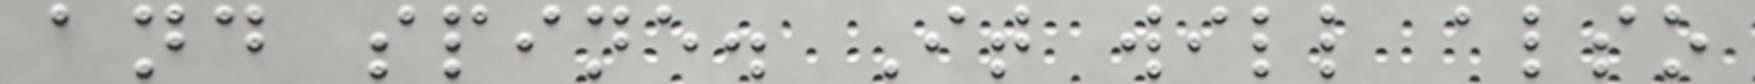and spine. It will also
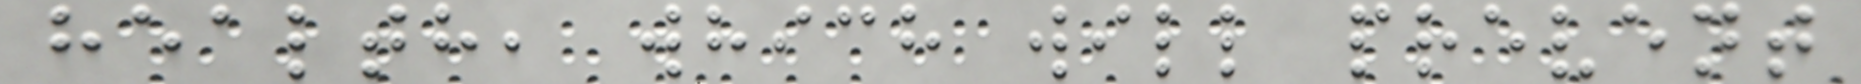health, which will prevent
